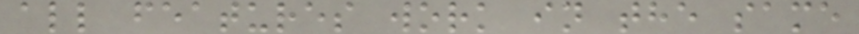all features work in the same
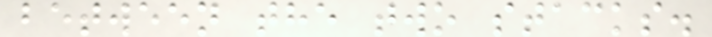between the two stacks.
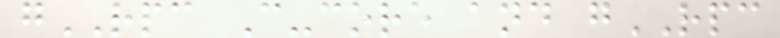gRPC C-core and gRPC
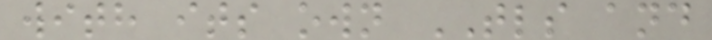with its own TLS and
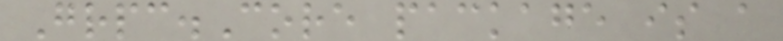Grpc.Core package is a
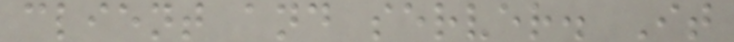client and server. It
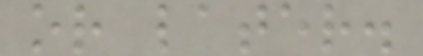or later.
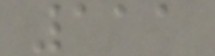111
